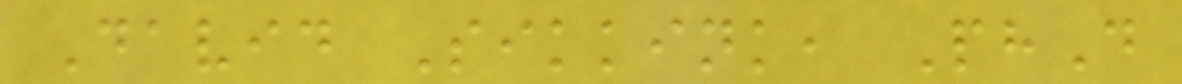David Sikkink, PhD
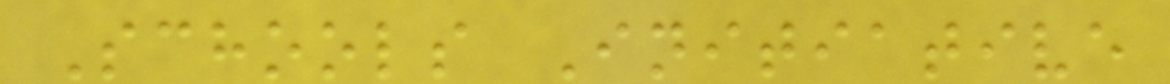Schools Initiative
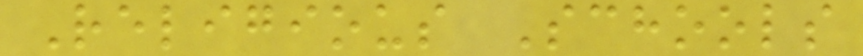Religious Schools
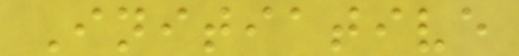Initiative
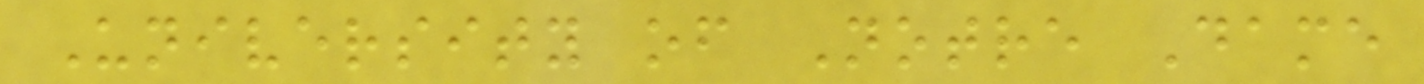University of Notre Dame
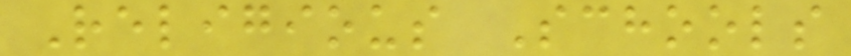Religious Schools
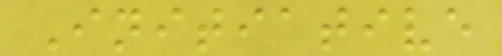Initiative
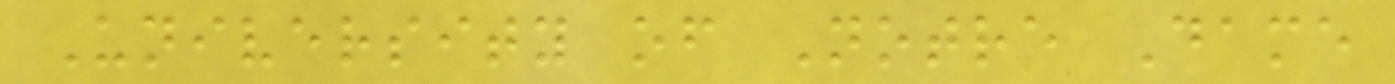University of Notre Dame
